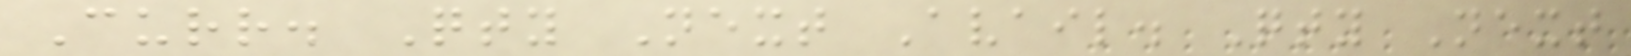Curr. Qty Next Avail. Qty Next
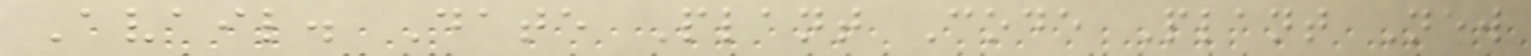Avail. Date Plant Code Plant New
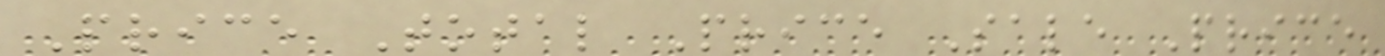Price Total Price Sale Price
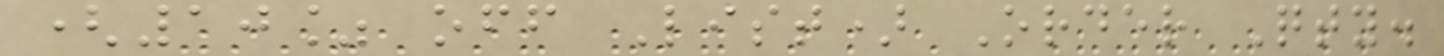(10% off List) Order Qty.
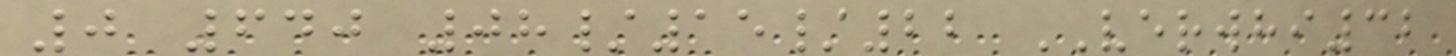0 640 08/15/22 VERWHI32
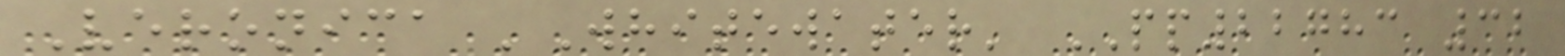Veronica 'Whitewater' PP22783 32
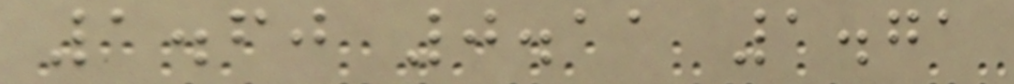1.60 0.11 1.71
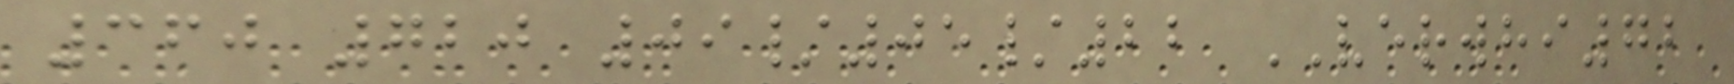360 720 09/05/22 VERWHI72
